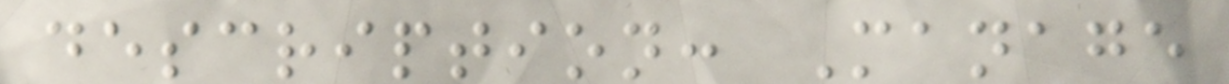description: Manage
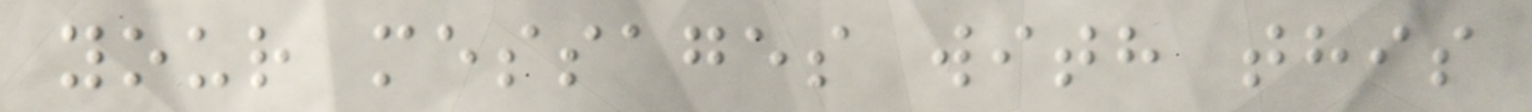your messages with this
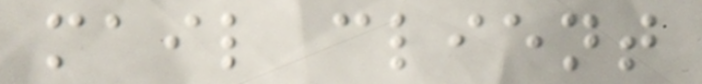mail client
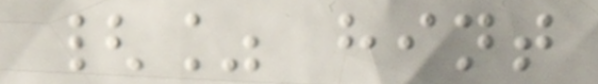{% hint
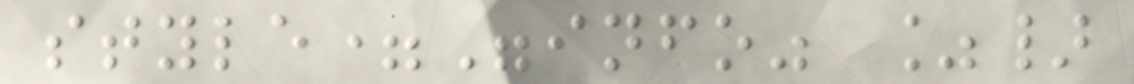style="info" %}
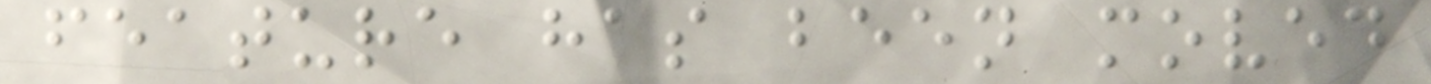feature has been moved
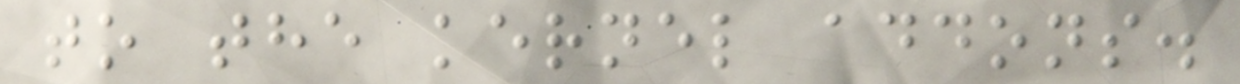to the kernel addons.
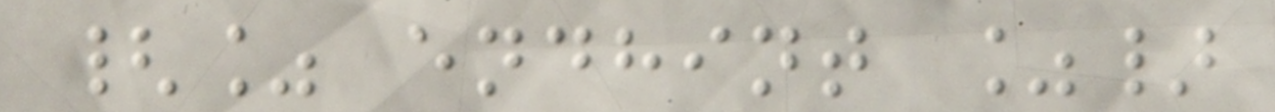{% endhint %}
